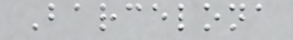Barcelona
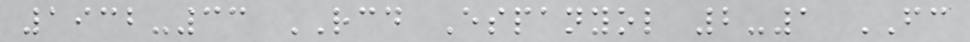1932-33 RCD Espanyol 2-1 FC
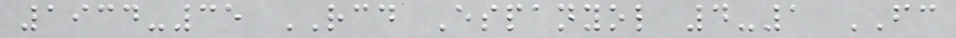1934-35 RCD Espanyol 4-1 FC
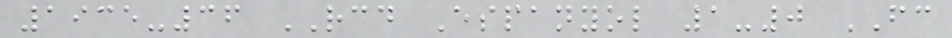1935-36 RCD Espanyol 1-0 FC
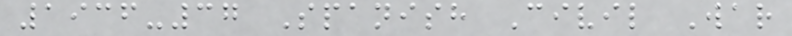1936-37 Spanish Civil War
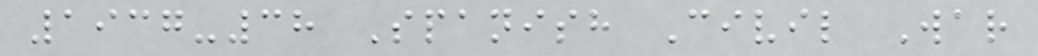1937-38 Spanish Civil War
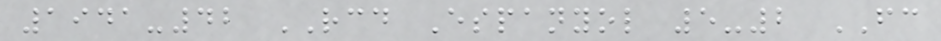1941-42 RCD Espanyol 5-2 FC
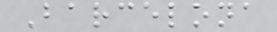Barcelona
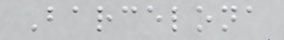Barcelona
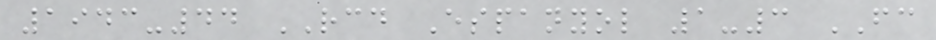1943-44 RCD Espanyol 1-3 FC
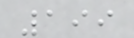199
